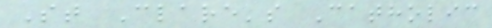St Clare's Catholic
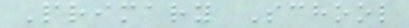Primary School
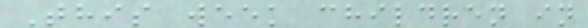This week children in
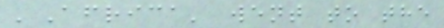'Africa' went to the
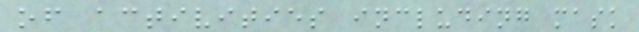of activities including mask
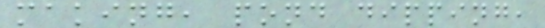making, pond dipping,
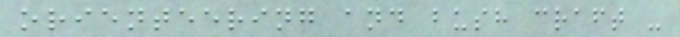orienteering and bush craft -
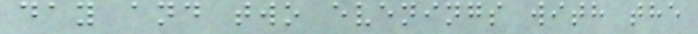day and two evenings with the
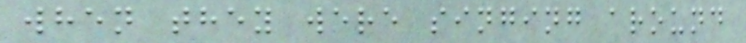when they were singing around
